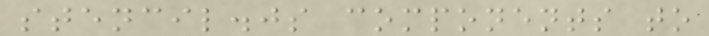stencil.js components to
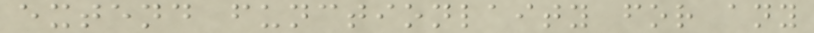extend functionlaity for any
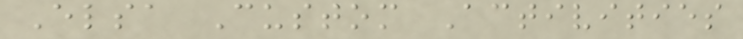Elsa Custom Activities
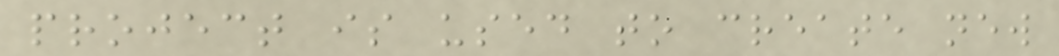project is used to create new
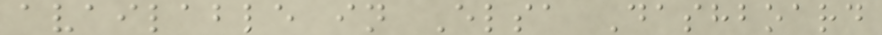available in Elsa Dashboard
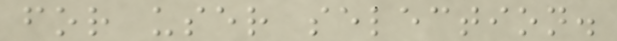for user selection.
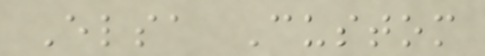Elsa Custom
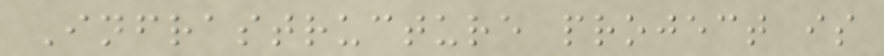Infrastructure project is
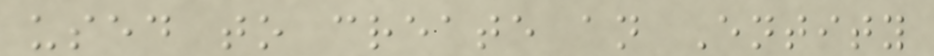used to create an Entity
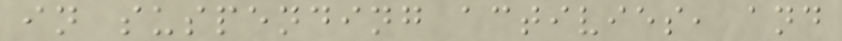in suspending activies, and
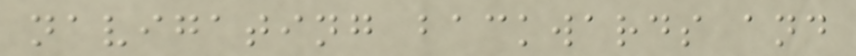navigating backwards and
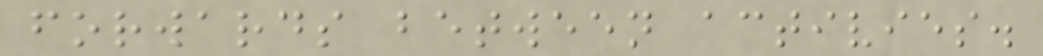forwards between activies.
